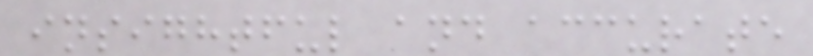insightful and accurate
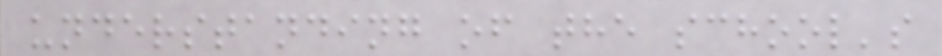understanding of the school's
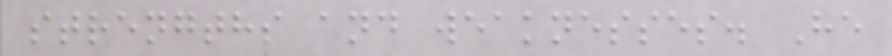strengths and weaknesses. He
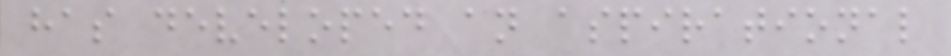has developed an aspirational
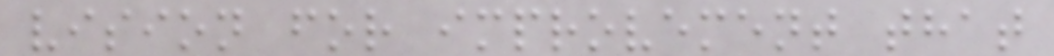vision for improvement that
